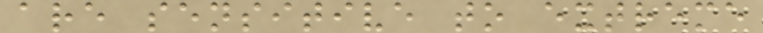are sensitive to extreme
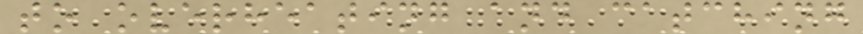to overheating and catching
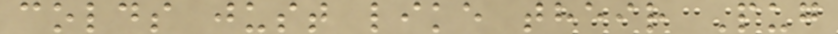colds just like their Pug
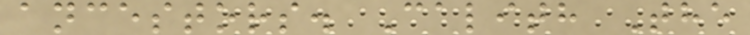ancestors. Calith The
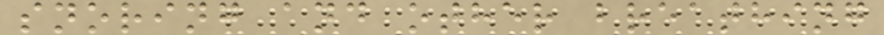snoring and other breathing
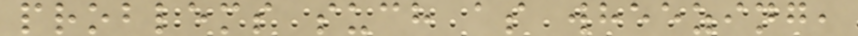problems such as wheezing,
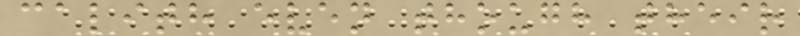calith even though their
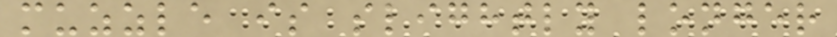muzzle is slightly longer
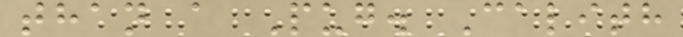than a Pug. Calith
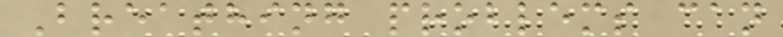Breathing problems can
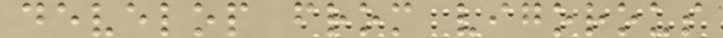develop from vigorous
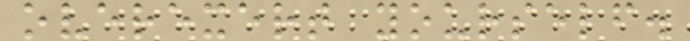overexert yourself.
